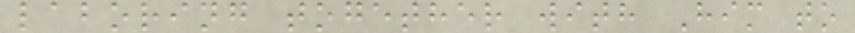laboring together with Him to
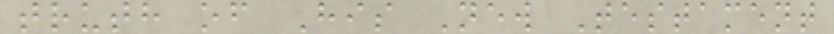truth of His New Testament
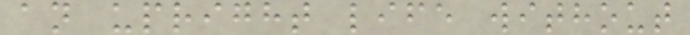an upright life without
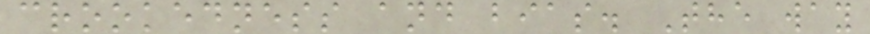crookedness and bias. The way
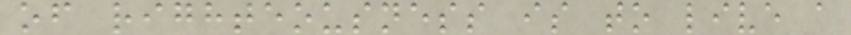of righteousness is to live a
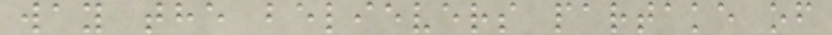way the believers partake of
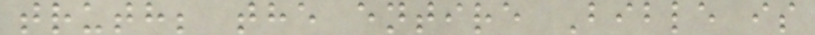truth; the entire Bible is
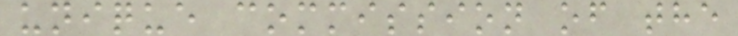unique commission of the
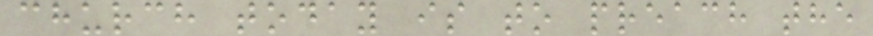church today is to preach the
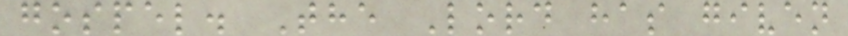gospel. The Lord has given
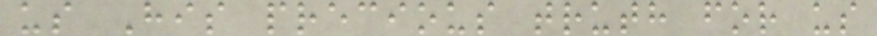us His precious truth for us
